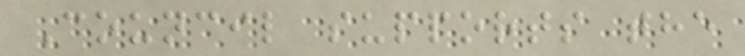Council supports the
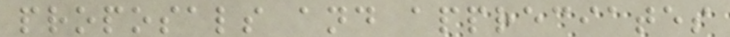proposals and appreciates
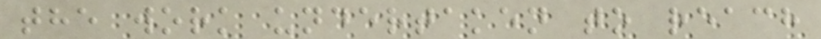the work undertaken to reach
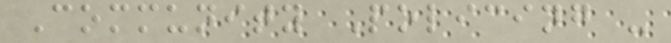Community Policing -
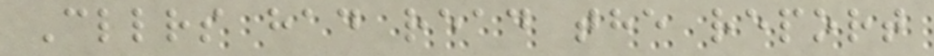Cllrs had read the report
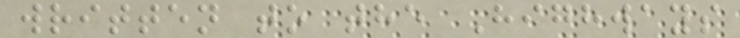written to the Highways
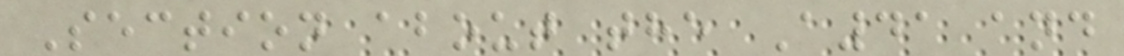Section about the A41 and
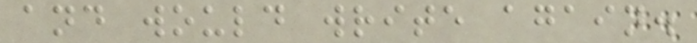and would write again.
